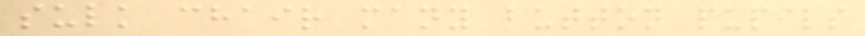sulk chair many button pupils
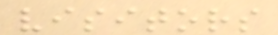visitors
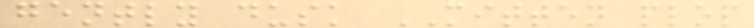gently dusk MITTEN plop
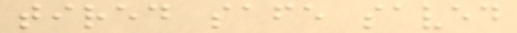tired safe saved
